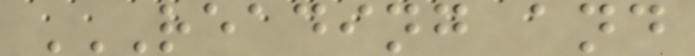READING AND
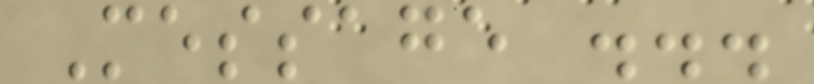Message ...
